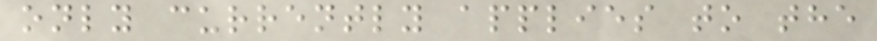only currently applies to the
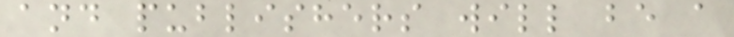and publishers will be a
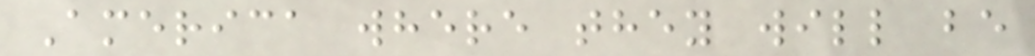America where they will be
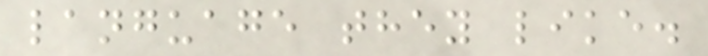language they like.
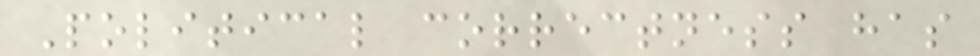Political correctness has
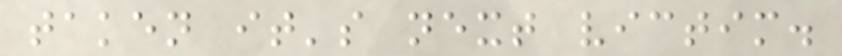taken it's next victim.
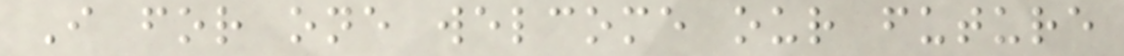I for one welcome our future
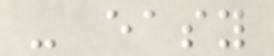- easy
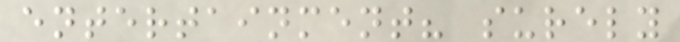entertainment? surely
